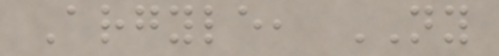Argyle, NY
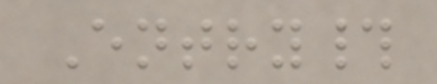Entry#
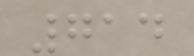714
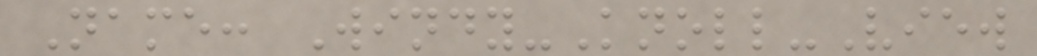Name: Windy-Knoll-View
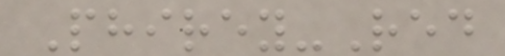Phirey-Red
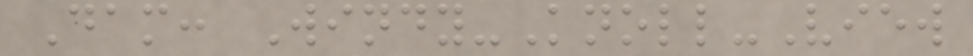Dam: Windy-Knoll-View
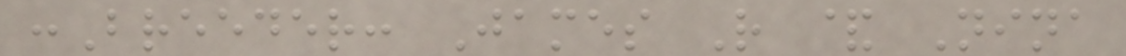:Breeder: James R & Nina
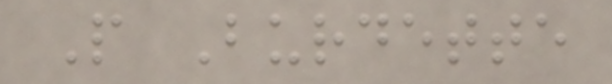P Burdette
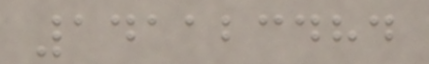141123484
